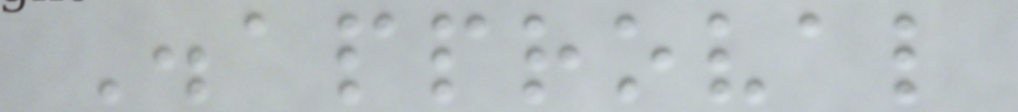Disapproval
